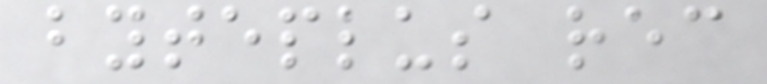byteplus rec
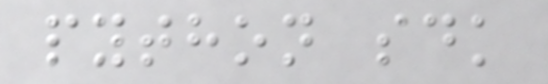python sdk
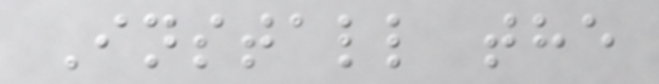Install the
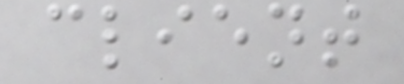client
